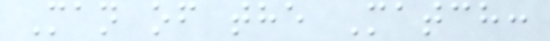Man of the Match:
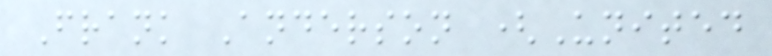Frank Anderson (United
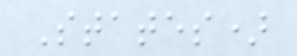States)
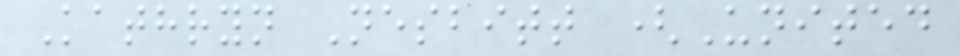Kathryn Nesbitt (United
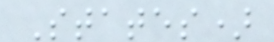States)
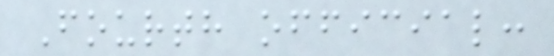Fourth official:
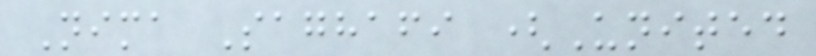Nima Saghafi (United
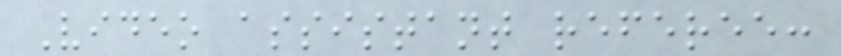Video assistant referee:
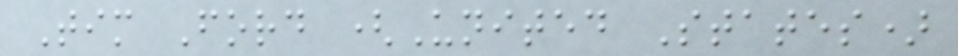Tim Ford (United States)
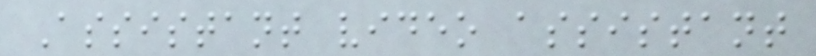Assistant video assistant
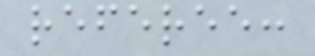referee:
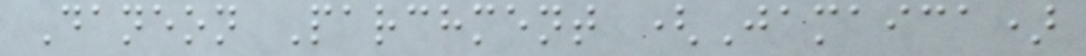Daneon Parchment (Jamaica)
